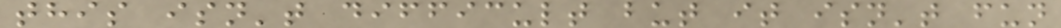this isn't difficult but it isn't fun
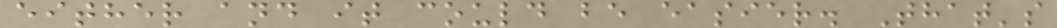either and it could be easier. That's
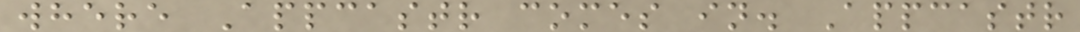where Appcastr comes in. Appcastr
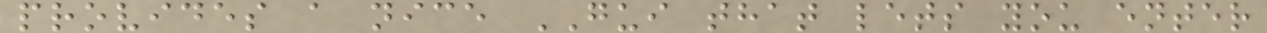provides a nice GUI that lets you enter
